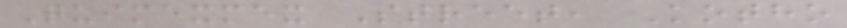Quimexmex Street, Kotho
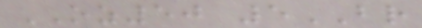OZ50 5BR
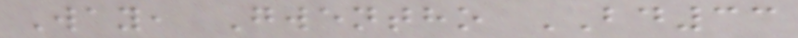Way, Gwentho BD33
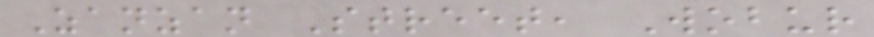Zanzan Street, Wobur
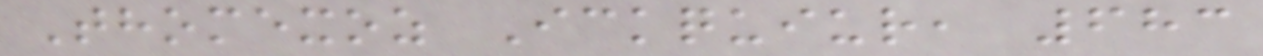Thomexoz Ickquiur, 683
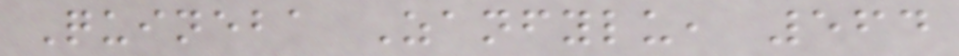Quineba Zanfylu, 564
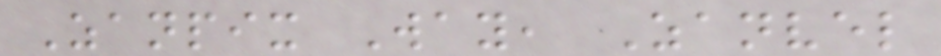Zanpix Way, Zanvel
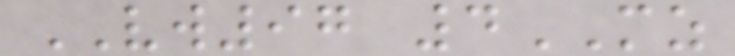VW97 4MZ
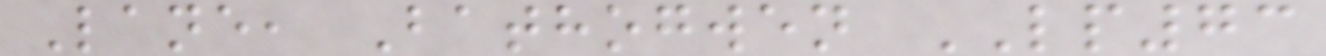Lane, Bathogwen LP73
